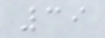39
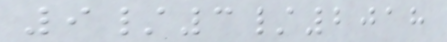9/3/2018
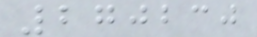270230
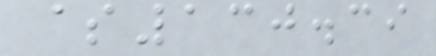$130.39
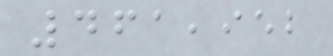461,952
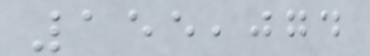155,074
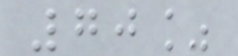70%
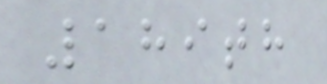189th
